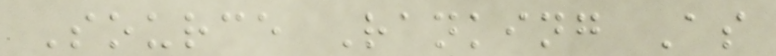Source Ranking As
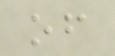of
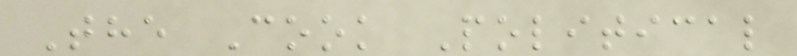The Cook Political
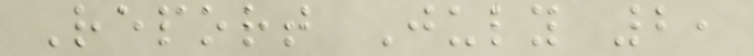Report July 2,
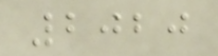2020
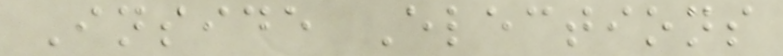Inside Elections
